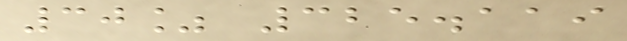30% 325.119
